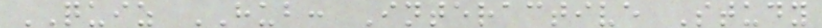QUIZ HUB: Interactive Study
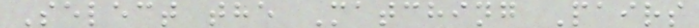Select the Matching Pairs
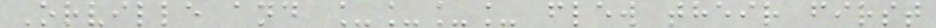Orville and ____ flew their first
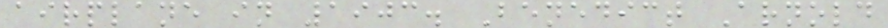airplane in 1903. Benedict Arnold
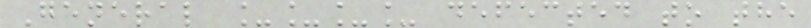General ____ defected to the
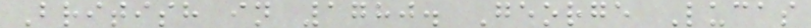British in 1780. George Lucas
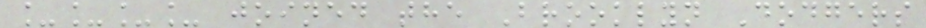____ joined the Brooklyn Dodgers
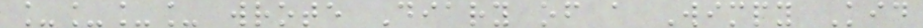____ wrote Diary of a Wimpy Kid
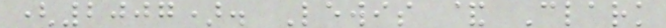(2007). Lewis & Clark
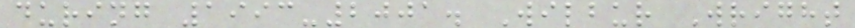during 1993-2001. Wilbur Wright
